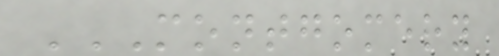MONTGOMERY
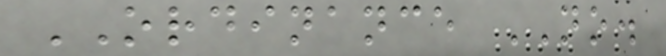ORDINANCE NO.
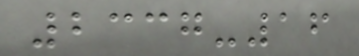2337-16
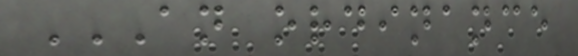AN ORDINANCE
